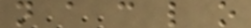n a c l o
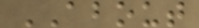ABOUT
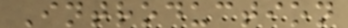Introduction
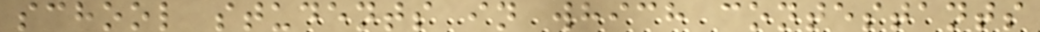school students in which contestants
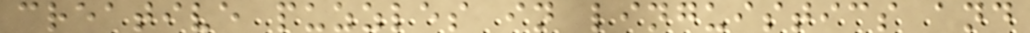creative puzzles in linguistics and
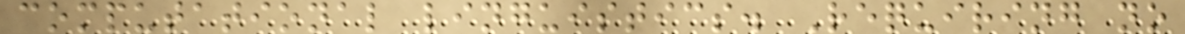computational linguistics. Requiring no
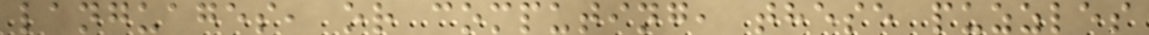languages, or computing, these puzzles
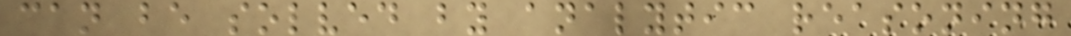can be solved by analytic reasoning
